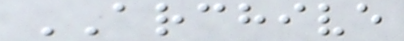ARCHIVE
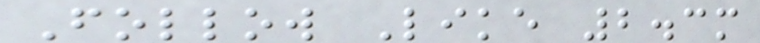Follow Like 2.3m
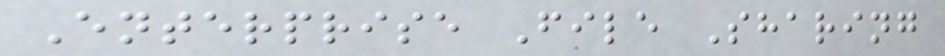Enterprise File Sharing
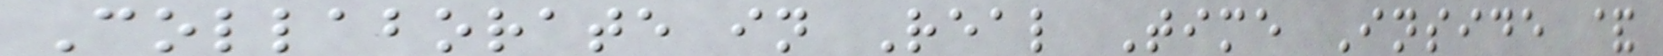Collaborate in Real Time Inside &
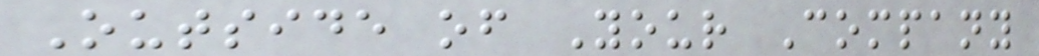Outside of Your Company
